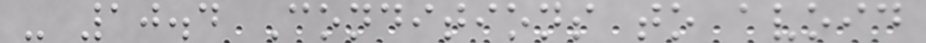- 10.4 Conditions to avoid
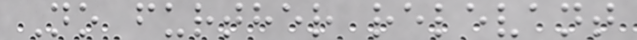No further relevant
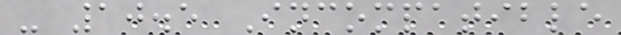- 10.5 Incompatible
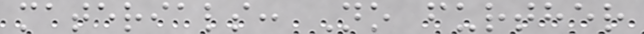materials: No further
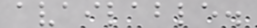available.
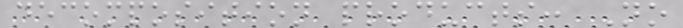decomposition products: No
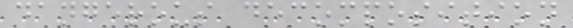dangerous decomposition
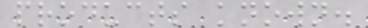products known.
